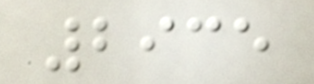2935
